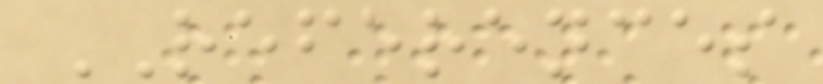REFERENCES
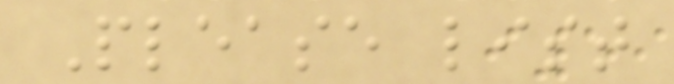Please list
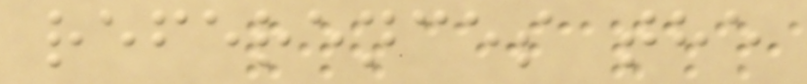references the
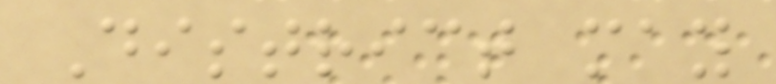District may
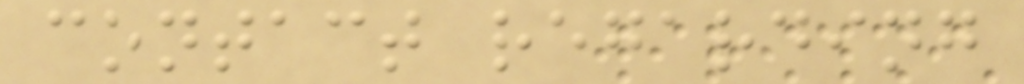contact regarding
